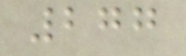277
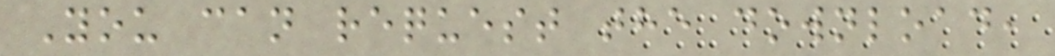You can request the download,
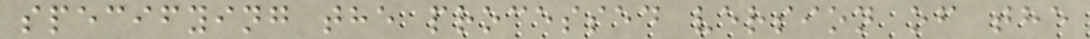specifying the processed version of the
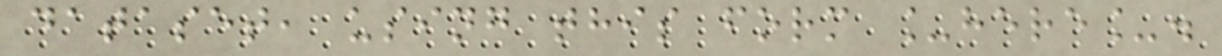dataset, using this form _here_.
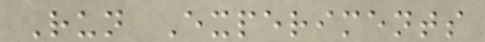Run Experiments
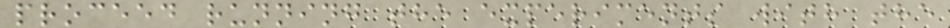proceed running the experiments with the
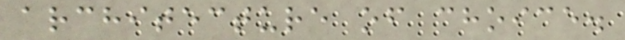architecture of choice.
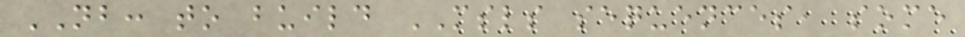NB: to build MSLS sequences, some
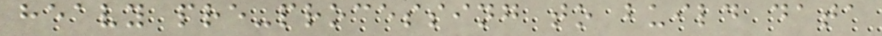heavy pre-processing to build data
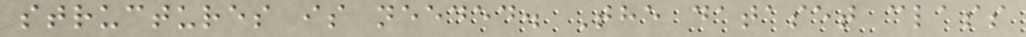structures is needed. The dataset class
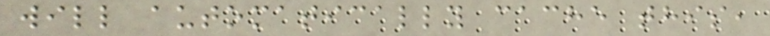will automatically cache this,
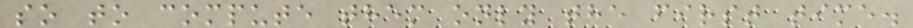so to compute them only the first time.
